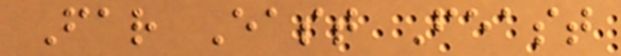Far East Feast
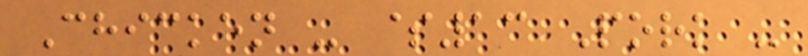Chicken - $13 Pork -
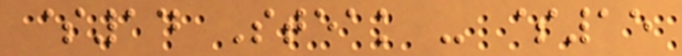$14 Steak - $15
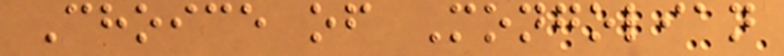Choice of Mongolian
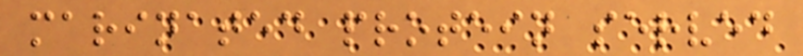marinated protein served
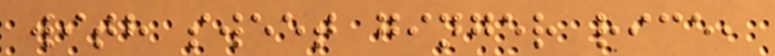with sweet ginger rice,
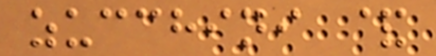zucchini &
